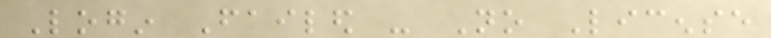Login Failed - No License
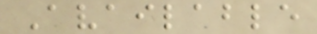Available
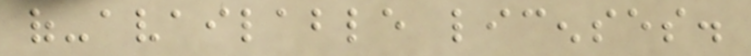of-available licenses.
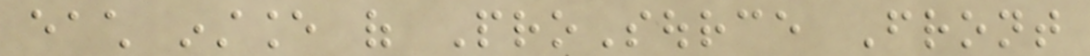each instance of ProSource Front
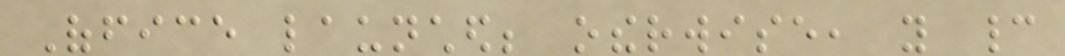Office launched; otherwise, you cannot
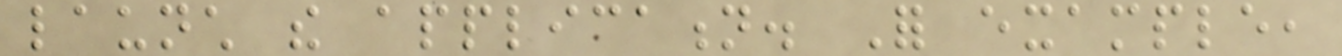launch the application. For example,
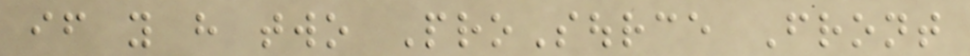if you have two ProSource Front
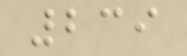239
